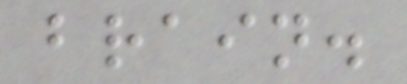brain.
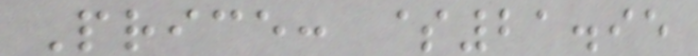Price: $21.95
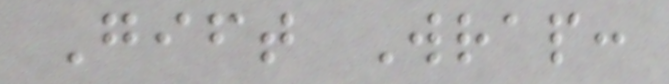Gift Wrap:
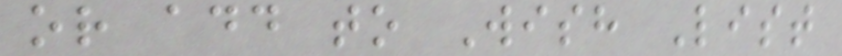or add to Wish List
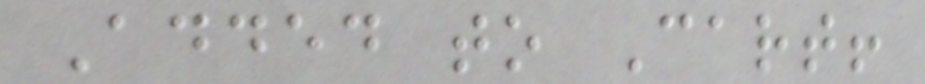Added to Cart!
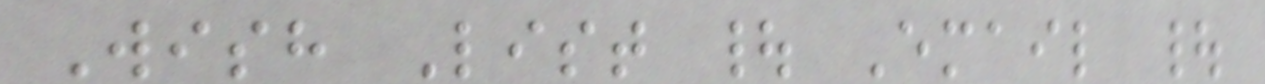Wish List | Email |
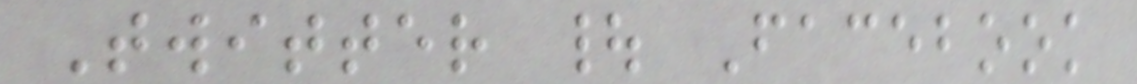Twitter | Facebook
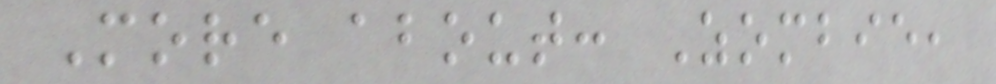More about: Zombie,
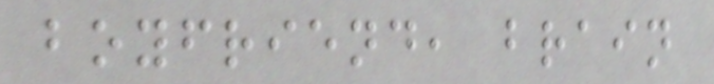boyfriend, brain
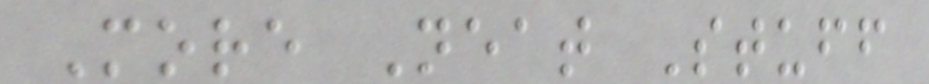More Neat Stuff
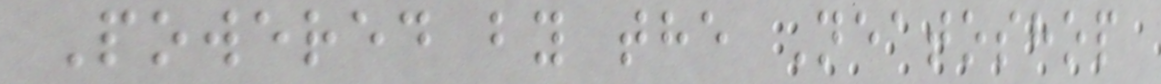Powered by the Neatoshop
